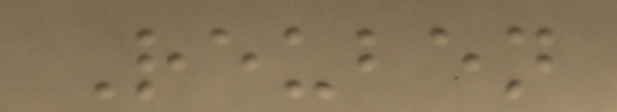Reuben
